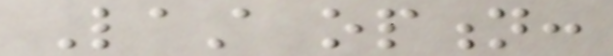Last option:
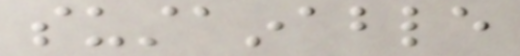sustainable
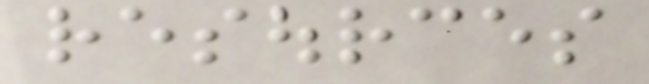resources
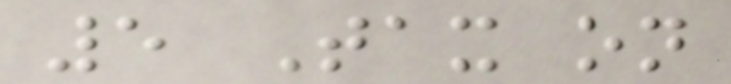5 Tax on
